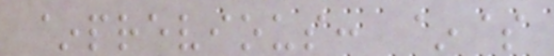~previous: ~$
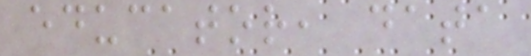educator, data
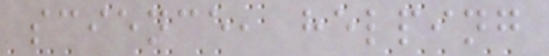science, helping
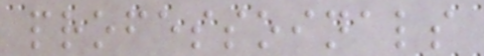professoinals
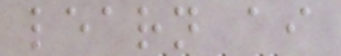learn ai
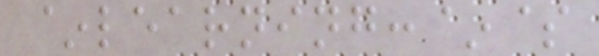~learning:~$
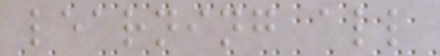learning all
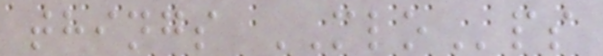things MLOps
